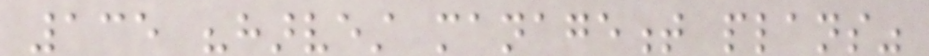135 "harvest management plans"
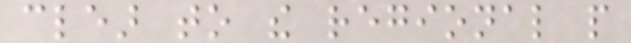clear to the regional people
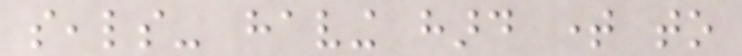seals- having hard time to
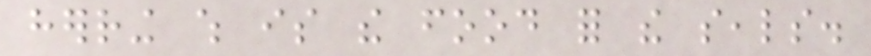herring which is the food for the seals.
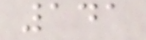141
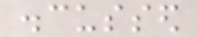discussed
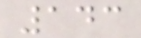143
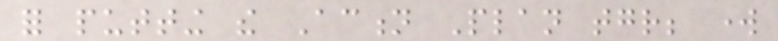for putting the Action Plan together; work
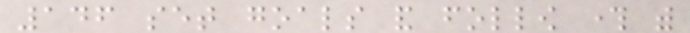146 set goals and follow through with
